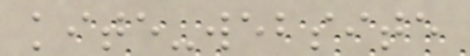kite-website
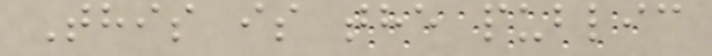This is the public
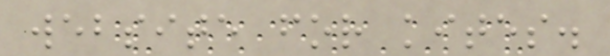website for kites.
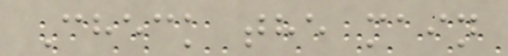Check the main
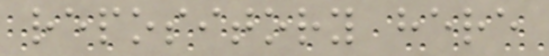repository here
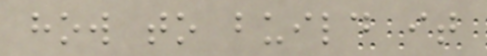how to build it
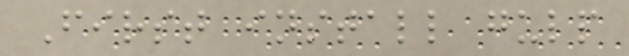First install gulp
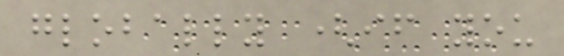globally (if you
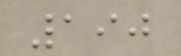190
